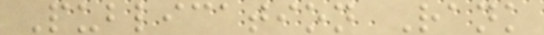Publication Rank
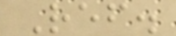Ref.
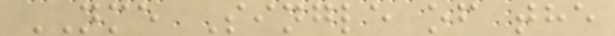NME Single of the
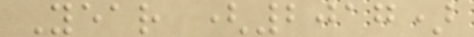Year (2017)
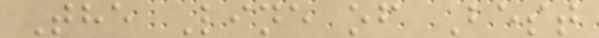The Line of Best
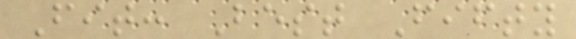Fit: Best Fifty
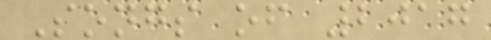Songs of 2017
